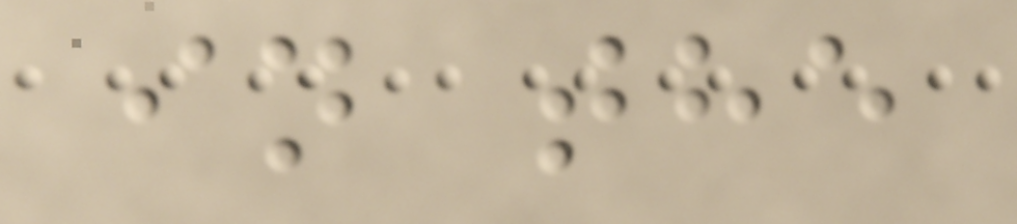in the
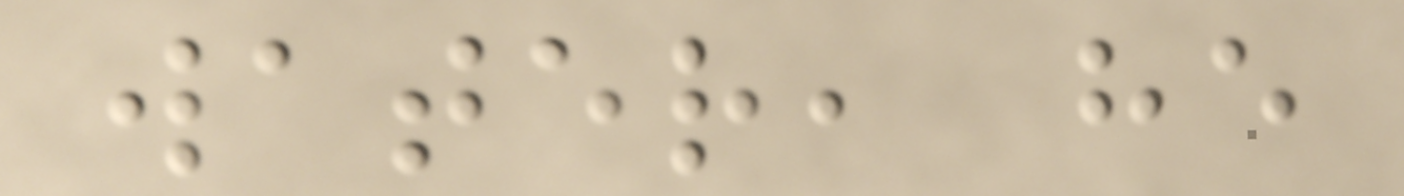water, he
